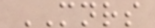MNRS
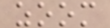zoom
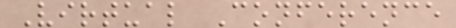Virtual Conference
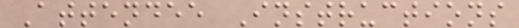Attendee Instructions
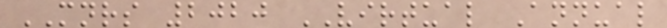MNRS 2020 VIRTUAL Annual
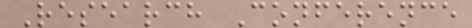Research Conference
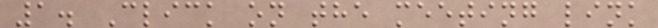1. Click on the meeting link
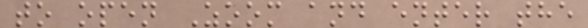to open Zoom and enter the
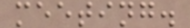meeting.
